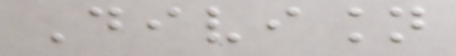Division
